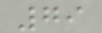79
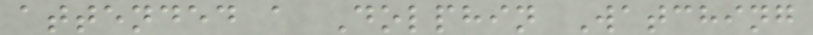attended a Dolphin Watching
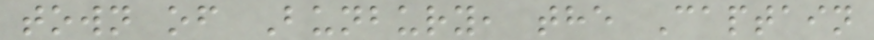town of Bunbury, the Captain
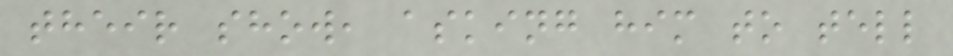their show, asking him to tell
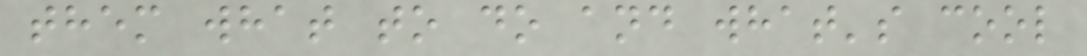them what to do and what's cool
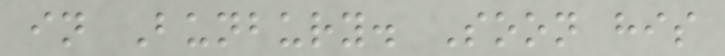in Bunbury. Soon his
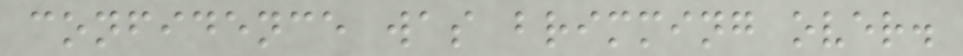confidence was brimming over.
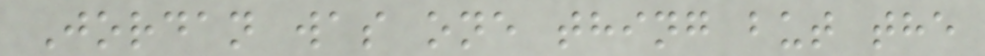Jordan was one thing but the
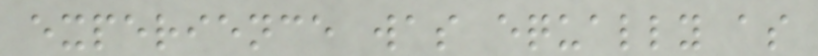experience was equally as
